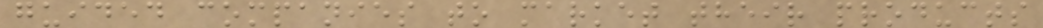guided companies to market their products
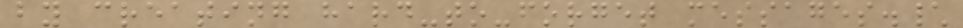by creating hard-to-forget messages.\
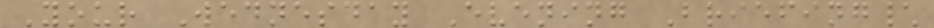Your Wednesday Evening Briefing\
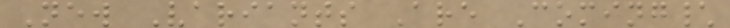New Variants Are Coming\
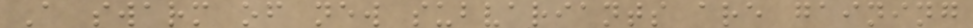A swarm of new subvariants are gaining
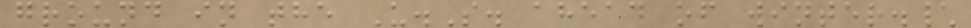ground in the U.S. ahead of winter.\
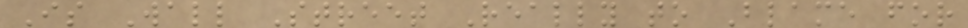Is Wall Street Really to Blame for
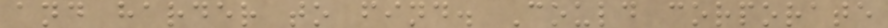and harder to find. Could corporate
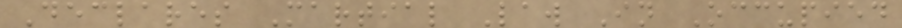Declares Martial Law In Occupied
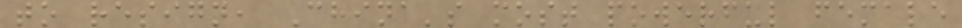to resign, China's most powerful female
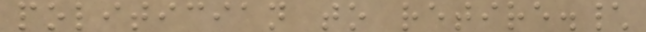politician to retire.\
